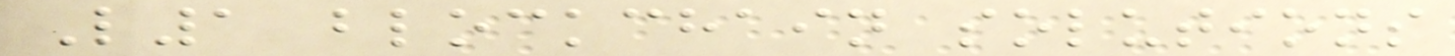L1 blockchain solutions
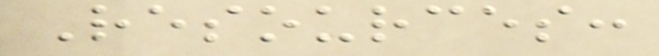Resources:
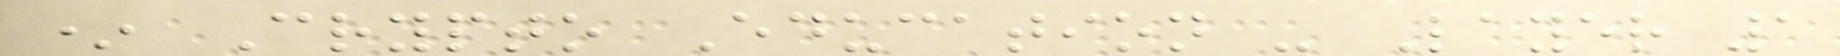* Crypto Education - Layer 1
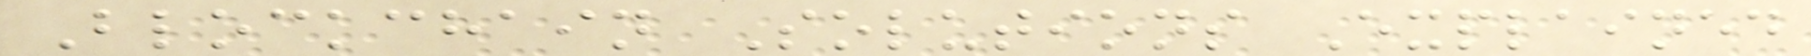Blockchain Solutions Explained
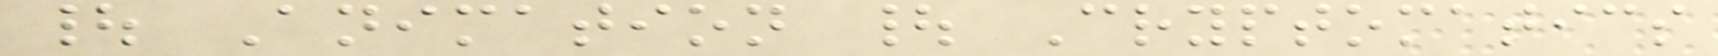| Animation | Cryptomatics
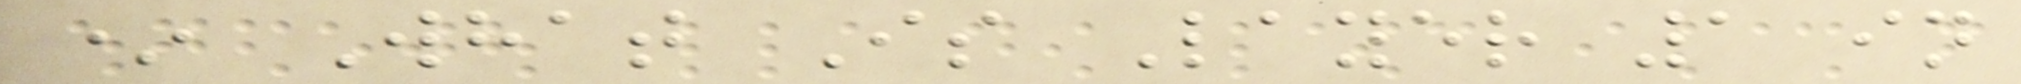* What Is Layer 1 in
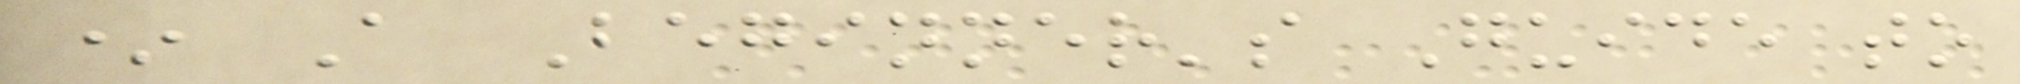* A Beginner's Guide to
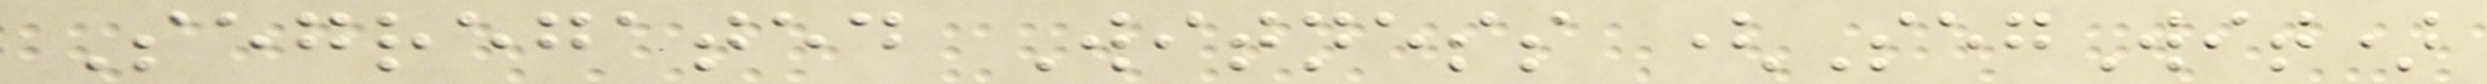Segregated Witness (SegWit)
